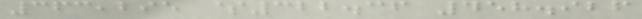363,295 $322.36 458.926
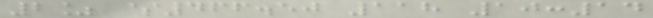2% $466.50 118 10:14
